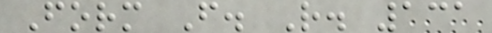Form F. R. 131
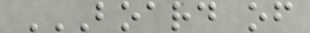BOARD OF
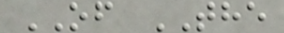OF THE
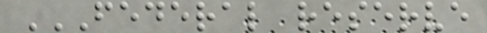FEDERAL RESERVE
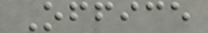Office
